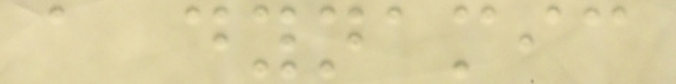a dynamic
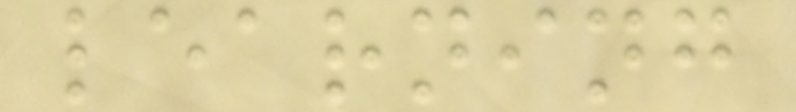learning
